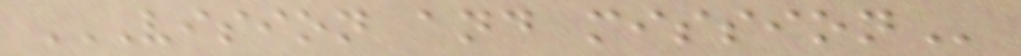VISION AND MISSION
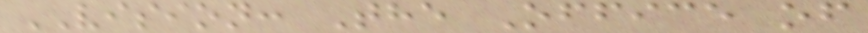VISION: The Office of
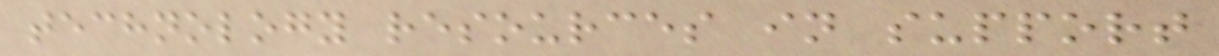technology resources in support
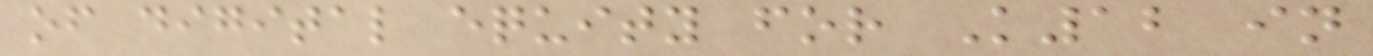of digital equity for K12 in
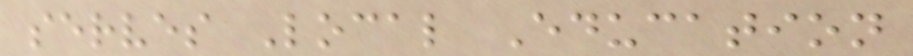serves Local Education
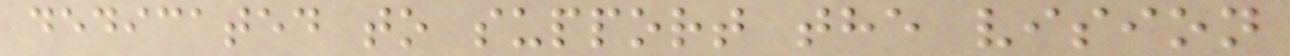dedicated to support the vision
